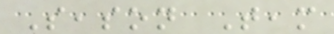Season Team
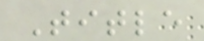Title
